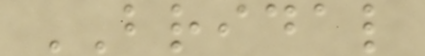BRIDAL
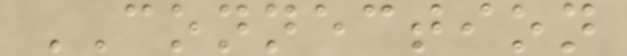CONNECTION
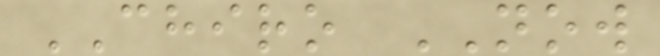CHIRO NOW
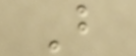B
